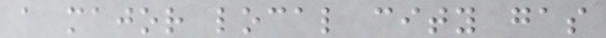a major local city gas
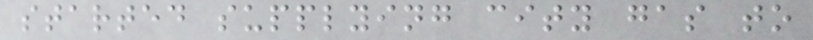started supplying city gas to
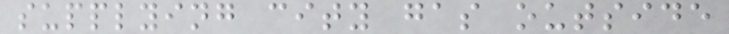supplying city gas outside
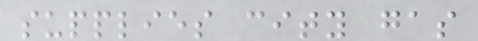supplies city gas
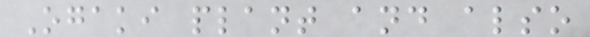Ogaki plant and also
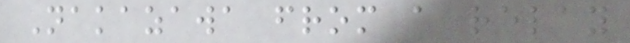Nakazawa from a relay
